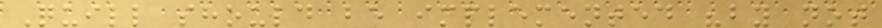Quill should be implemented "by not
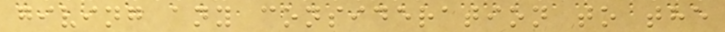giving any consideration to the
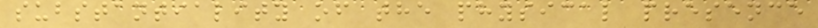substantiality of the physical presence
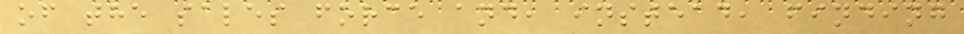of the sales force and, instead, finding
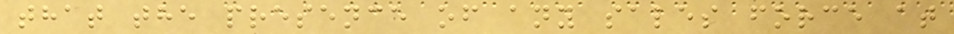that the presence of any sales force at
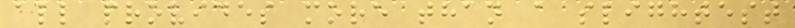all provides more than a slightest
